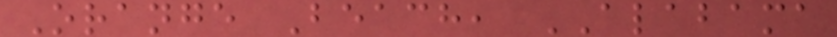Orange Beach, ALABAMA
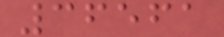36561
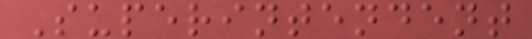Superintendent
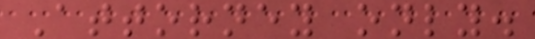Attorney only.
